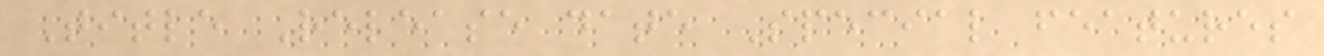Title Release date Special features
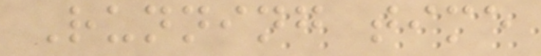Running time
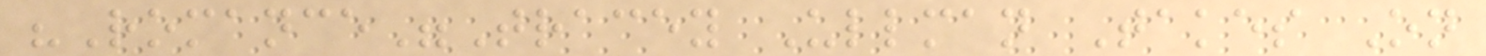"Romance"Tracey Ullman Takes On
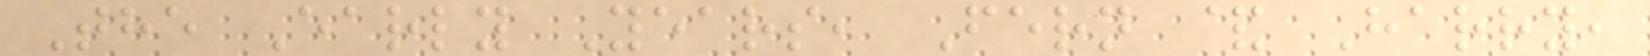The Early Years, Fern & Harry,
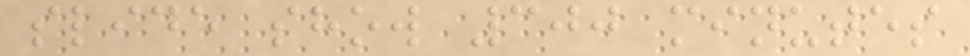slide show 300 minutes
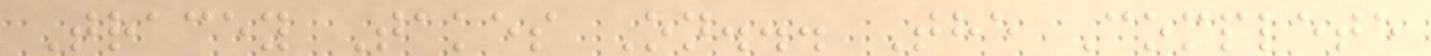Tracey Takes On... The Complete
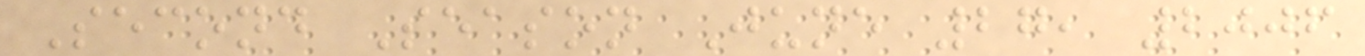Second Season June 27, 2006
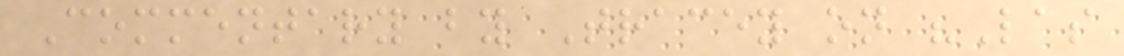Commentary by Tracey on "Las
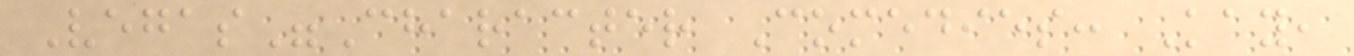Vegas"Character Comedies: Kay,
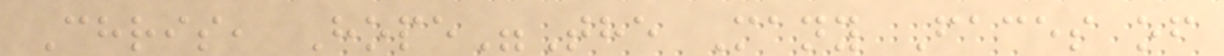Chris, Hope"The Many Faces of
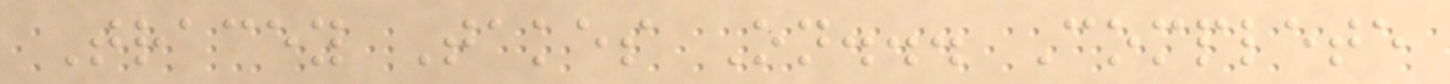Tracey Takes On... Complete
